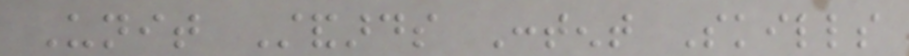Unit Standards Content Skills
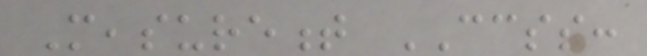Measurement CCSS:
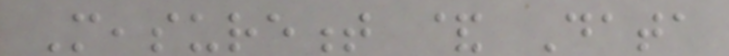Measurement & Data
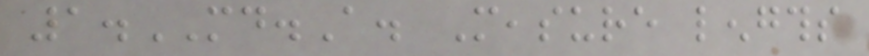1.MD.A. Measure lengths
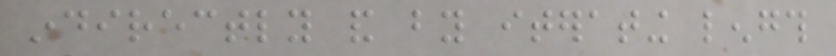indirectly and by iterating length
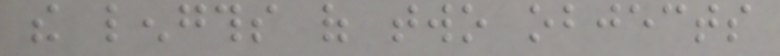the lengths of two objects
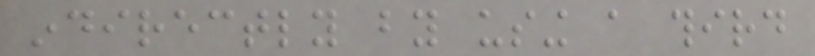indirectly by using a third
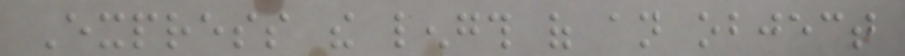Express the length of an object
